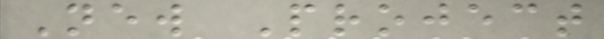New Project
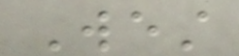West
